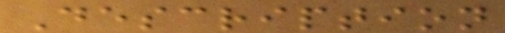Description
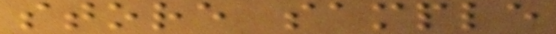store sample
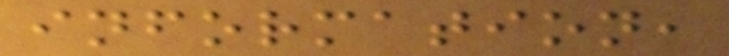information,
